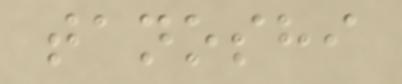tanoshi
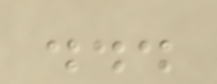...
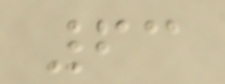63
